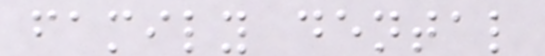family dental
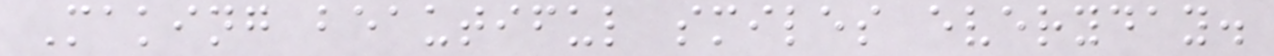Making beautiful smiles everyday.
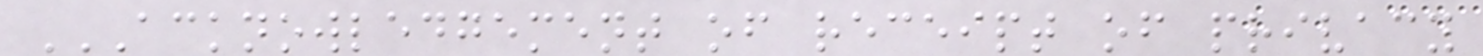ACKNOWLEDGEMENT OF RECEIPT OF PRIVACY
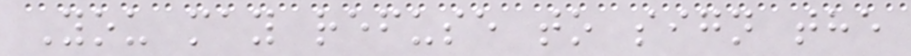You may refuse to sign the
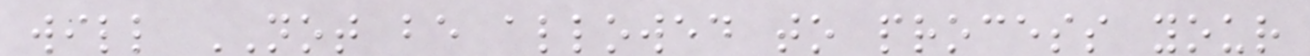will NOT be allowed to process your
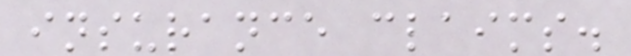insurance claims.
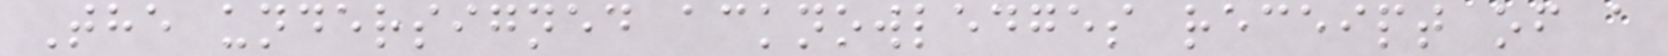The undersigned acknowledges receipt of a
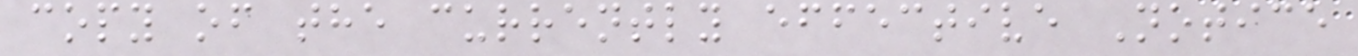copy of the currently effective Notice
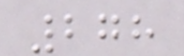278
